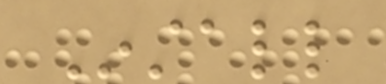Install
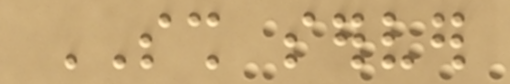SSH server
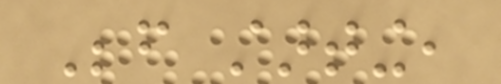Before starting,
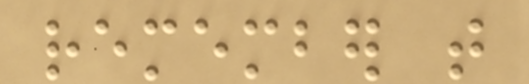remember that
